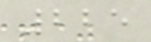225
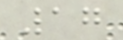17
